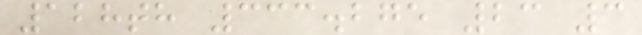128th 333.275 23 3
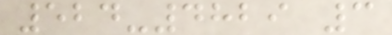524-4829 3
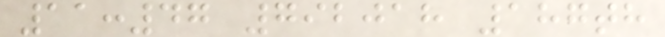11:47 792018 187th
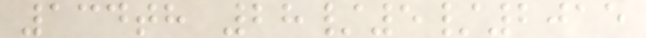134th 28/5/2015
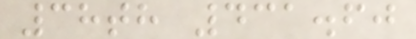38th 431.60
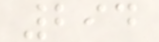294
